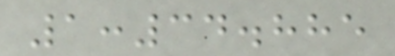1:34.885
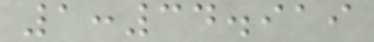1:34.919
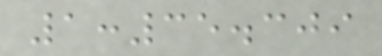1:35.309
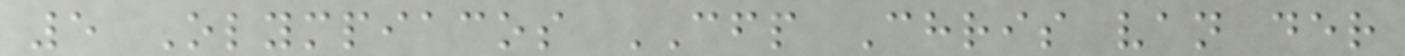5 Olympiacos CFP Chris van der
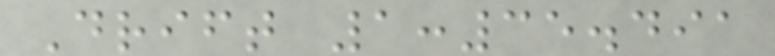Drift 1:35.491
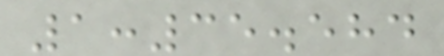1:35.584
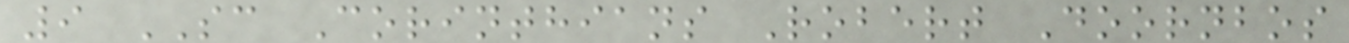9 SC Corinthians Robert Doornbos
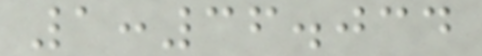1:36.034
